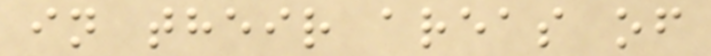in their areas of
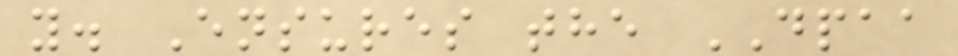y. Ensures the DPAA
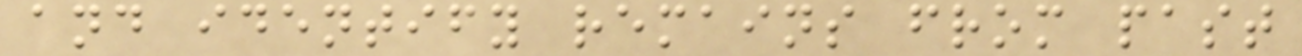and identify remains from past
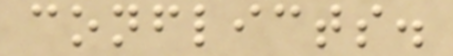conflicts.
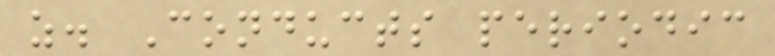z. Conducts periodic
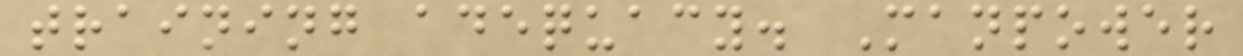training adequacy. Manpower
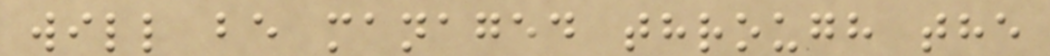will be managed through the
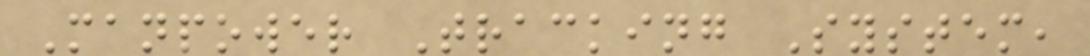Manpower Tracking System,
